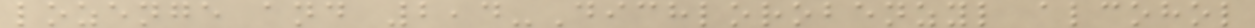lozenge and 2,4-Dichlorobenzyl alcohol
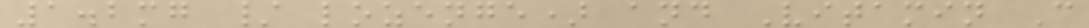1.2mg / lozenge) and Vitamin C
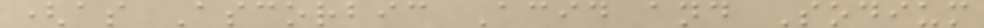(as Ascorbic Acid and Sodium
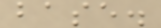base.
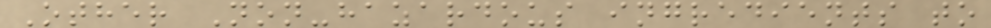Other Non-hazardous ingredients to
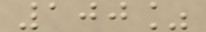100%
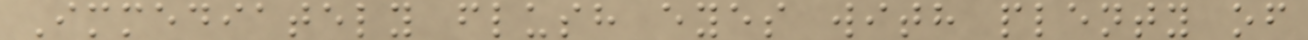Immediately flush eyes with plenty of
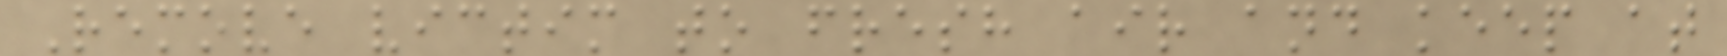Remove victim to fresh air and keep at
